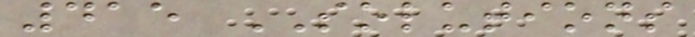415 SOLUTIONS
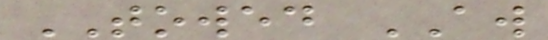TOWED AW
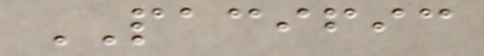PACIFIC
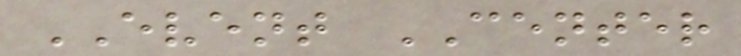EVENT CENTER
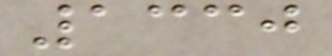1330
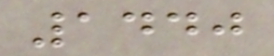1440
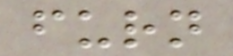furn
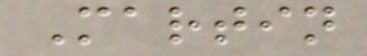Martin
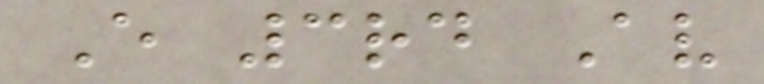E 3rd Av
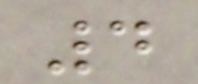4
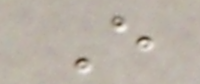E
